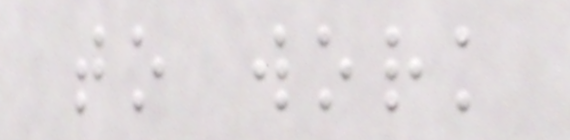to work
